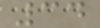34
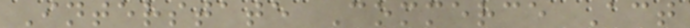Interstate Commerce Act
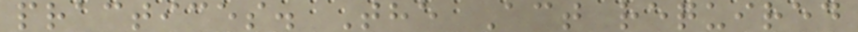practices. The Act required
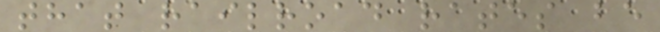that railroad rates be
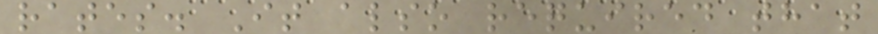rates. It also required that
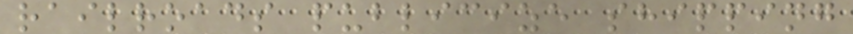railroads publicize shipping
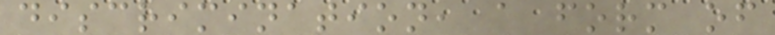discrimination, a form of
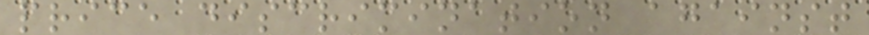price discrimination against
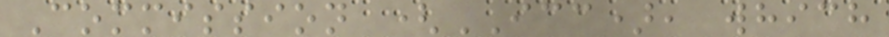Commission (ICC), which
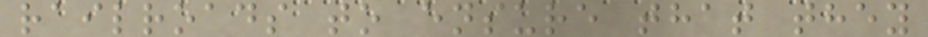railroads to ensure that they
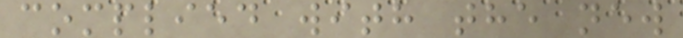complied with the new
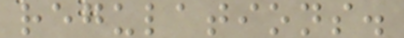regulations.
